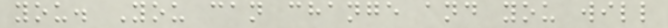you. You can change and you will
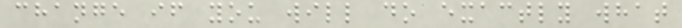change if you will do exactly what
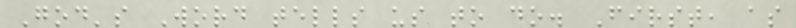God's Word tells us to do. First, as
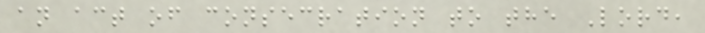an act of consecration to the Lord,
